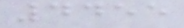4455
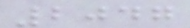2047
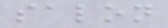salon
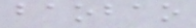baobao
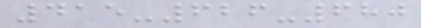415-626-680
